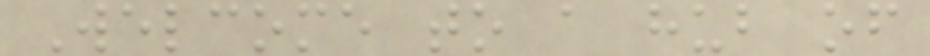Welcome to a hub of
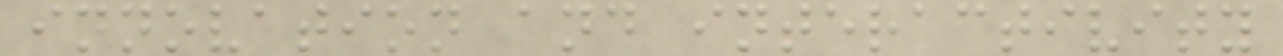innovation and interactivity
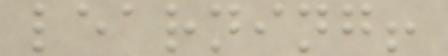learning!
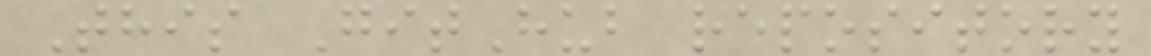This GitHub repository
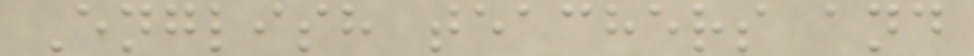English teachers and
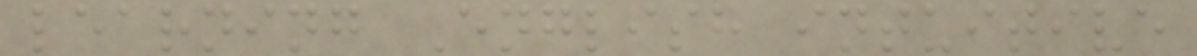learning English intuitive
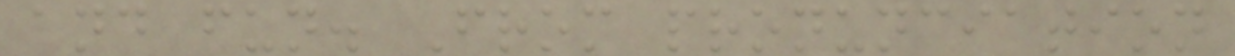and fun. From pronunciation
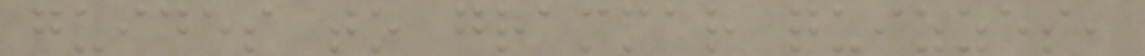guides to grammar quizzes,
